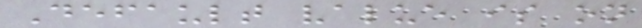Default value is on
